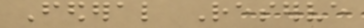Federal Reserve
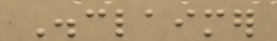Disclaimer
